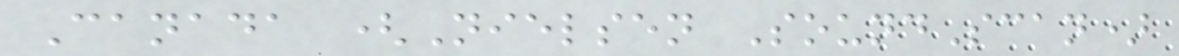Canada (Nielsen SoundScan)
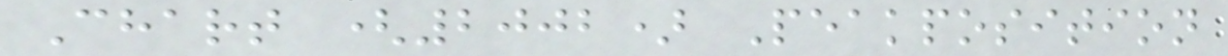Chart (2002) Peakposition
